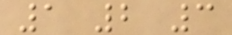1 2 3
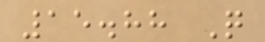15.88 Q
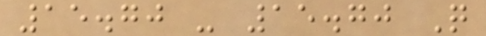15.70 - 15.70 Q
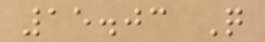15.03 Q
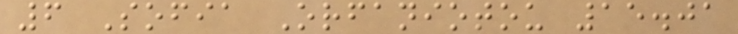6 Sofia Orfaniotou 15.01
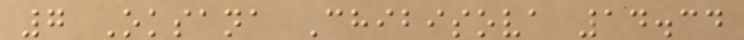7 Oksana Chibisova 14.34
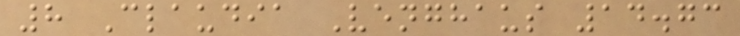8 Claudia Venghaus 14.73
